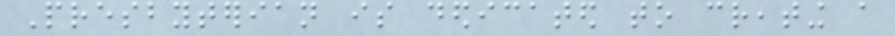Presbyterian is dedicated to creating a
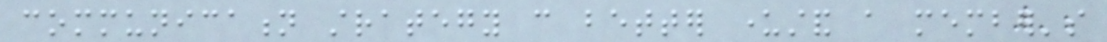communication strategy can better understand a member's
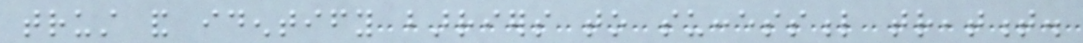trust and identify barriers to successful treatment.
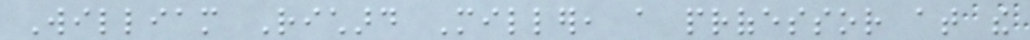William Richard Miller, a professor at the
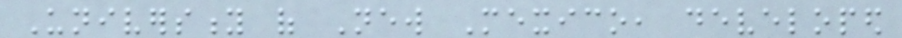University of New Mexico, developed
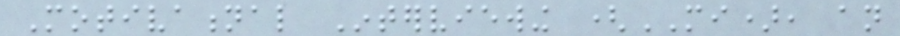Motivational Interviewing (MI), an
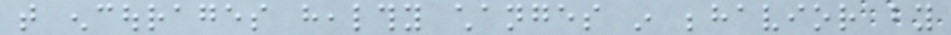that encourages healthy changes in behavior by
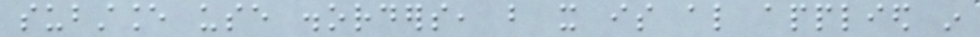substance use disorders, but it is also applied in
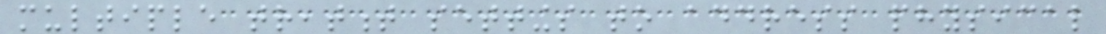multiple treatment settings to address physical
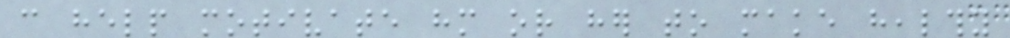can help motivate him or her to make healthy
